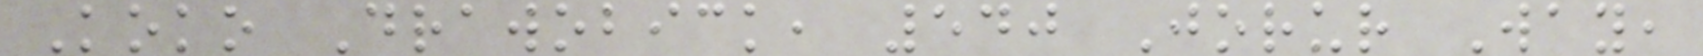Koko Drawobick, 540 Jorur Way,
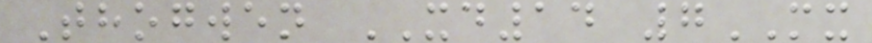Thogwen XD14 7MX
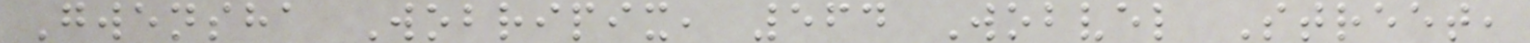Gwensha Wobripix, 564 Wobvel Street,
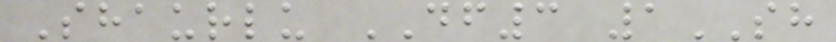Shaurlu DF3 1SH
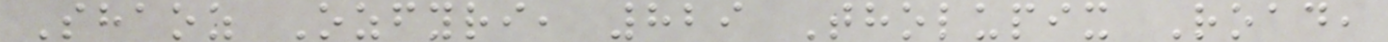Shaoz Ozfyri, 829 Tholupix Road,
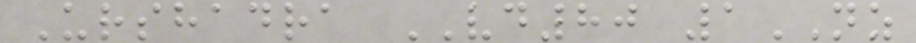Urshadra VD80 1NZ
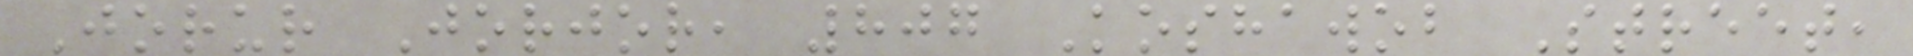Jorur Jorjor, 807 Koshawob Street,
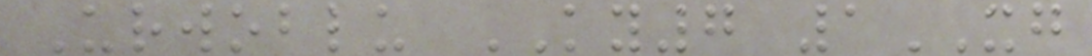Urwoblu KY7 1XG
